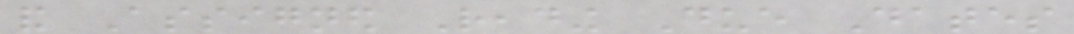and Assigned Reading Due Dates
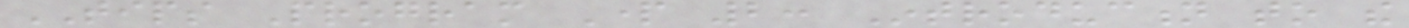TIPS Program Part 2: Introduction to the
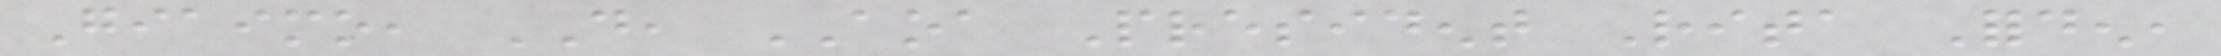Giaimo, DO, AOA President Rita Forden,
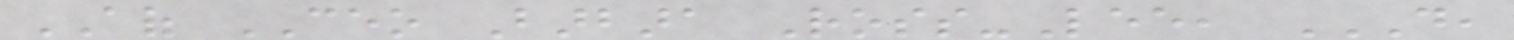AOF CEO Barbara Ross-Lee, DO,
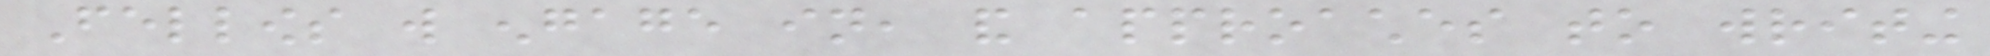Fellows will engage in, and approaches to writing
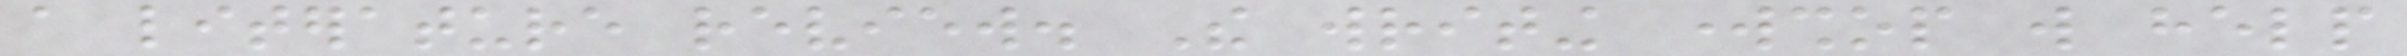a literature review. The writing workshop will help
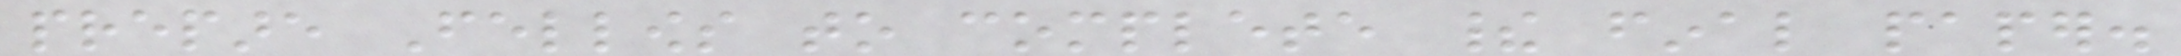prepare Fellows to complete their final paper.
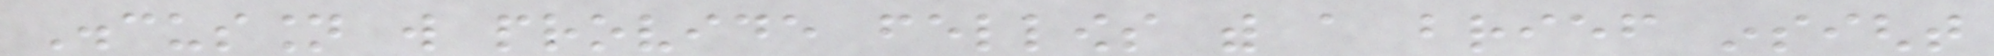Discussion will provide fellows with a brief insight
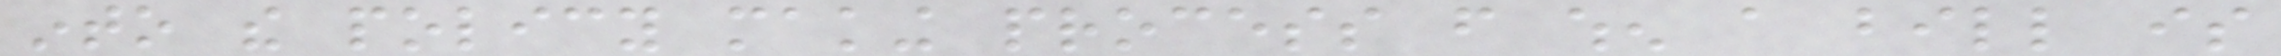into the policy making process from when a bill is
